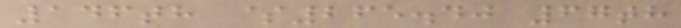146th $265.40 67th
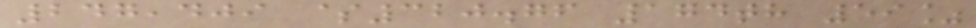247,409 $320.76 174th 59%
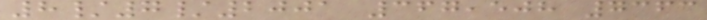8/7/2001 367,508 7363
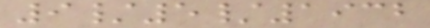9/5/1932
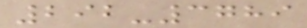292-3789
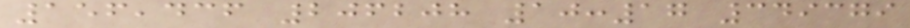156,436 206208 10:17 349379
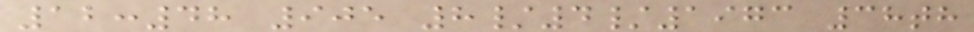12:48 905 8/4/1973 38th
